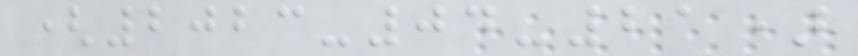(2023-04-21)
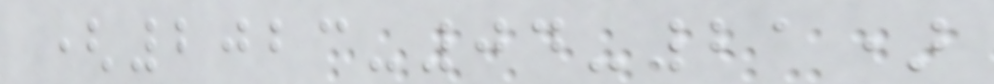(2023-04-21)
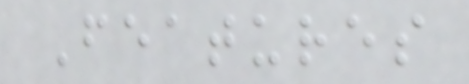Features
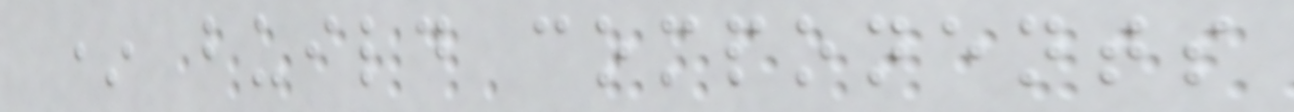* build components
